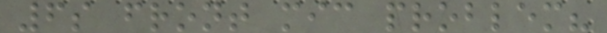6s front mic problem?
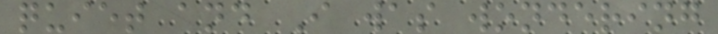quiet and I was wondering
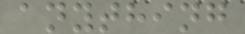anything
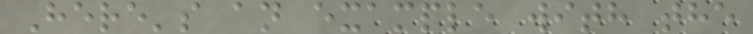Here's an example with the
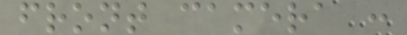front camera :
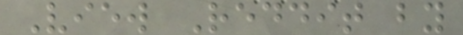View Reddit by
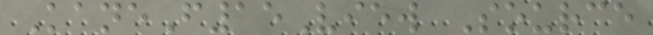KaneF15View Source
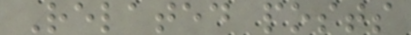Related posts
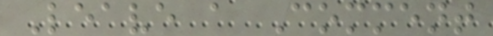Leave a Comment
